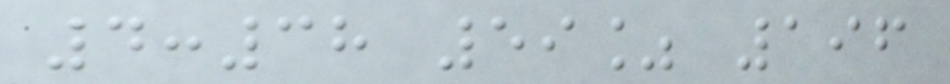4:38 59% 196
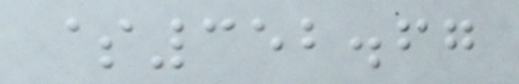$352.67
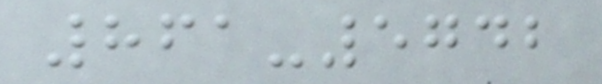861-5742
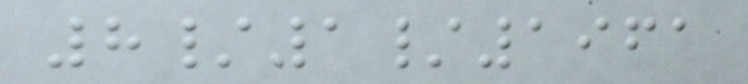8/1/1961
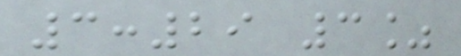3:29 3%
